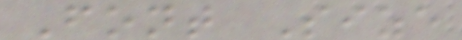Font Size
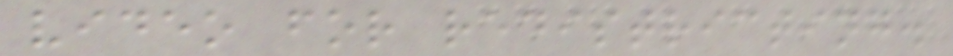video for redistricting.
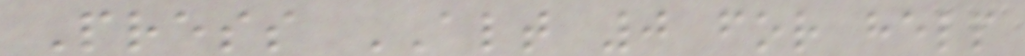Press ALT 0 for help
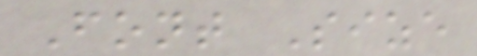Font Size
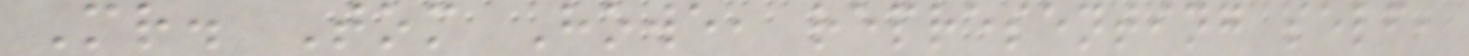Mr. Tom Howe, representing self,
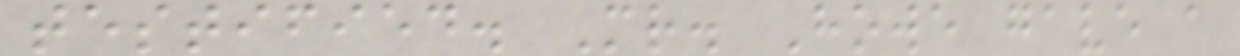testified. Mr. Howe gave a
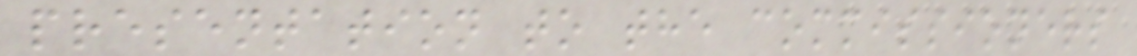presentation to the commissioners
